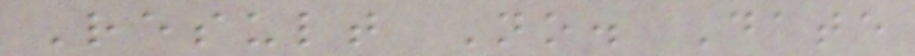Result No. Date
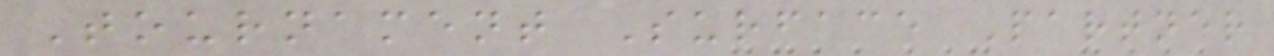Tournament Surface Partner
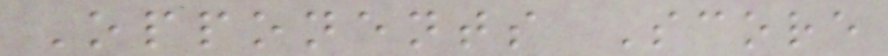Opponents Score
